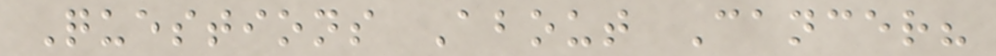Questions About Cancer?
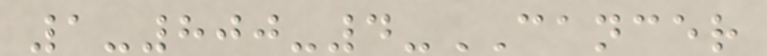1-800-4-CANCER
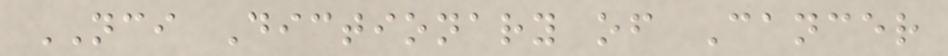NCI Dictionary of Cancer
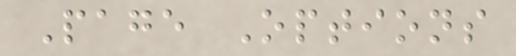Page Options
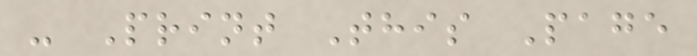- Print This Page
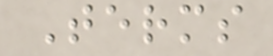Terms
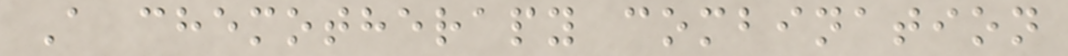A chemotherapy combination
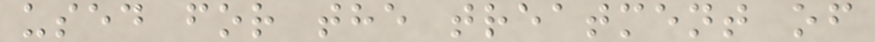used for the treatment of
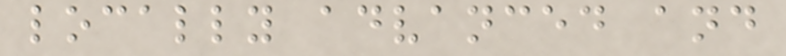locally advanced and
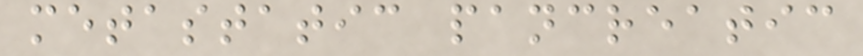metastatic pancreatic
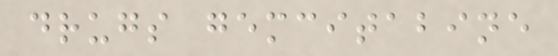drugs gemcitabine
